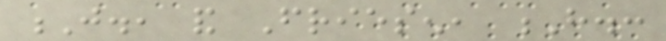J., and Friesen, H.:
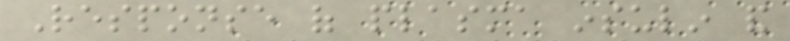Response of plasma insulin and
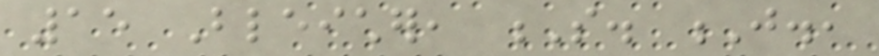15 Bleicher, S. J.,
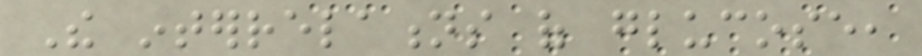The interrelations of glucose,
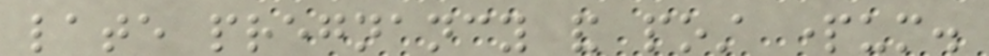late pregnancy and post partum.
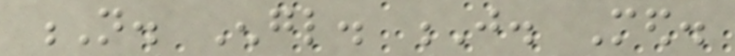N. Engl. J. Med.
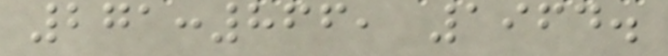271:866, 1964.
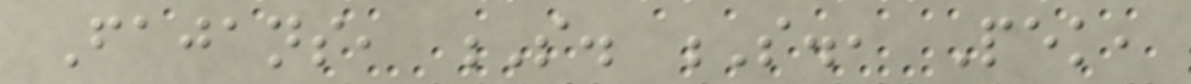Fajans, S. S., Pek,
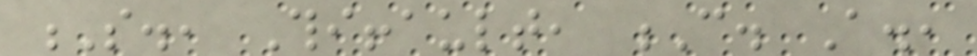S., Thiffault, C. A.,
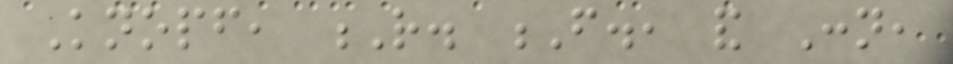Knopf, R. F., and Conn,
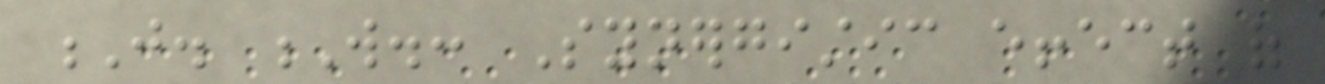J. W.: Synergistic effect of
